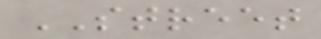STREET
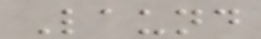Laund
